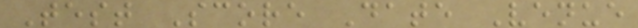Test Score Date Venue
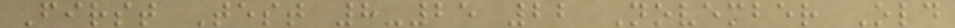First Test 8-25 22 November Old
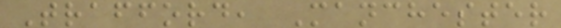Trafford, Manchester
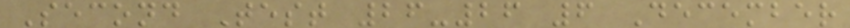Second Test 26-26 6 December
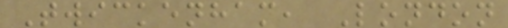Twickenham, London
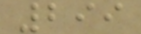299
